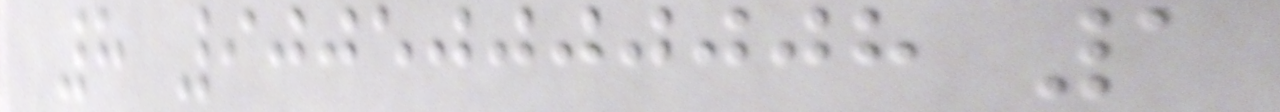8 90050000008 1
